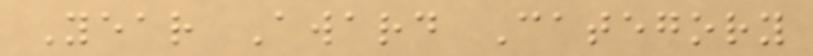Year Award Category
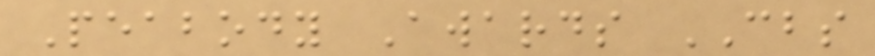Peabody Awards CBS
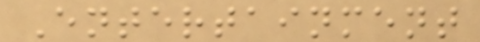Entertainment
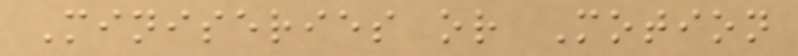Miniseries or Motion
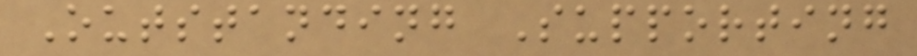Outstanding Supporting
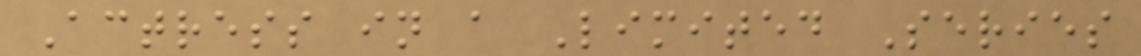Actress in a Limited Series
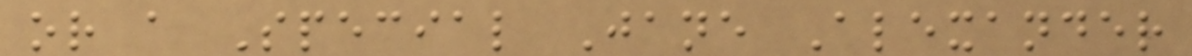or a Special Jane Alexander
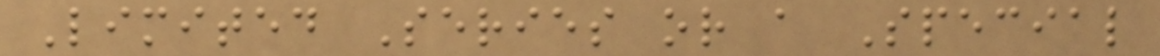Limited Series or a Special
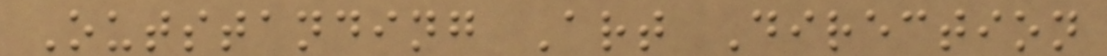Outstanding Art Direction
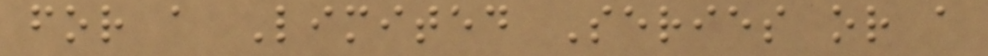for a Limited Series or a
